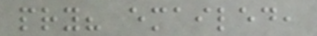pry? emailed,
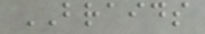BRAIDS
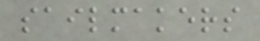sailmakers
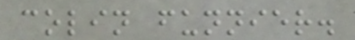colin funnier.
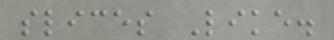slices Like.
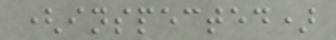(inspected)
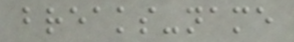breaks-name
